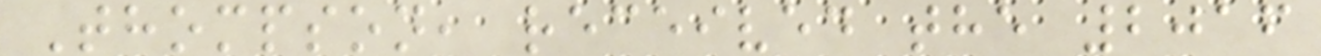Thompson, received the 2016
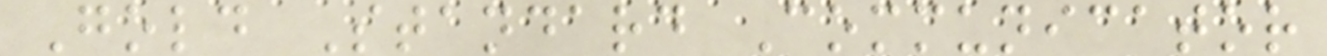Gold Standard Communicator
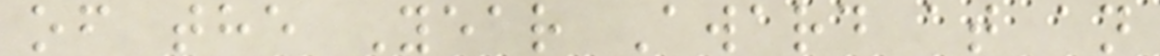of the Year Award at an
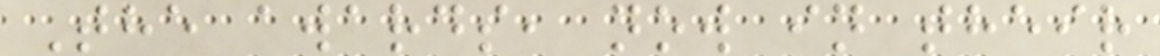The awards, now in their
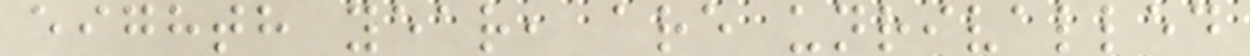eighth year, are unrivalled
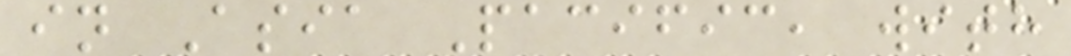in Asia Pacific, with
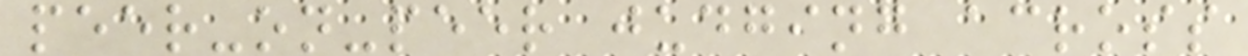peer-on-peer judging across
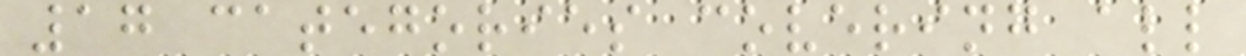17 categories covering all
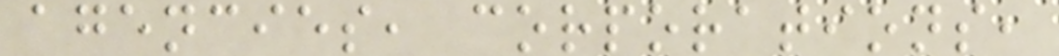agencies, corporations,
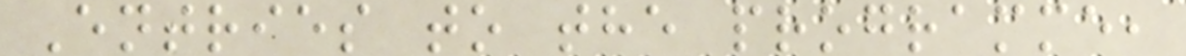Entries to the programme,
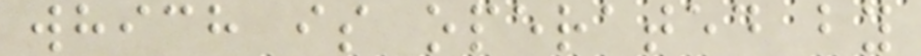which is operated by
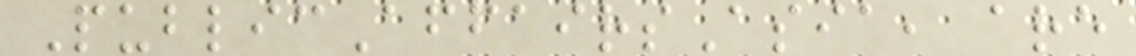PublicAffairsAsia, are
